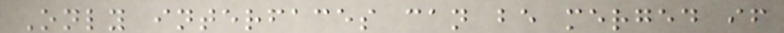Only interfaces can be merged if
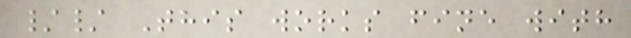// This works fine with
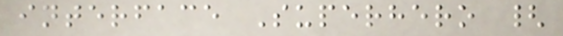interface Superhero {
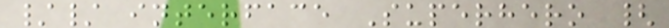// interface Superhero {
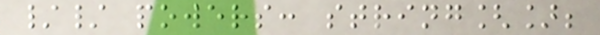// powers: string[];
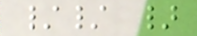// }
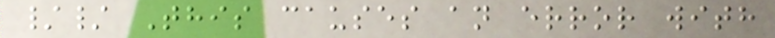// This causes an error with
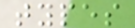types
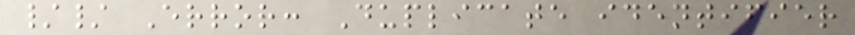// Error: Duplicate identifier
